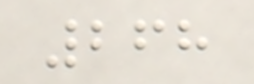268
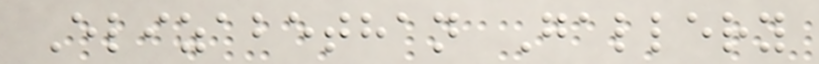Elizabethan Gallery
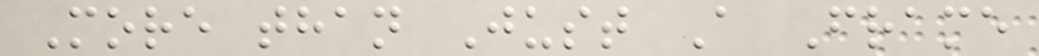More than Just A Frame
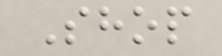Shop
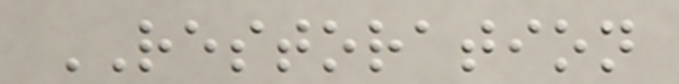RESTORATION
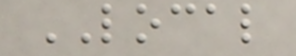LOCAL
